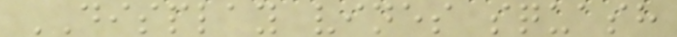DISPLAY vines squash
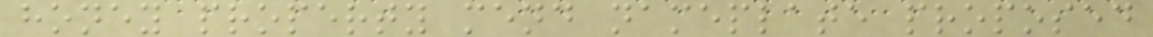honey property mend nameplate proposed
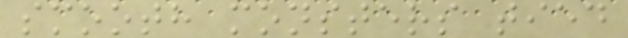smooth monsters tied
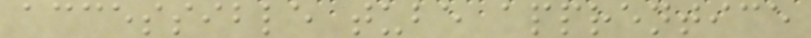accessible tube apprentice
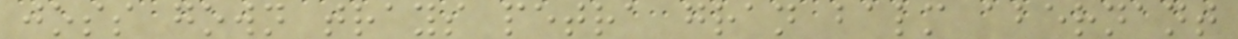joss gown trays petra gran balm abernant
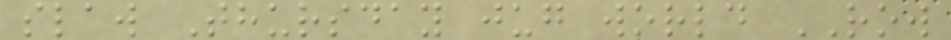slaw Thursday jug world ROW
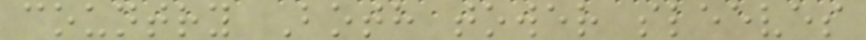country Both tower sleeves
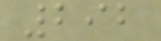292
